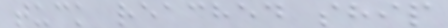tuck reached ship
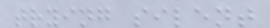trying silent
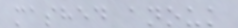mashed anouk
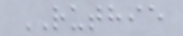RUTHIE
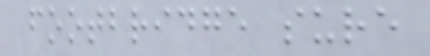footbridge sure
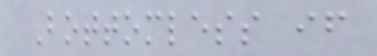Bottomless if
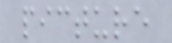picture
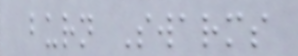burn Swarms
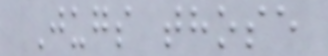Jugs those
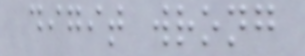digit wrong
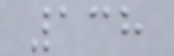138
